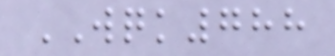WQK788
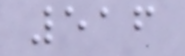516
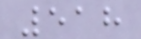518
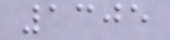1305
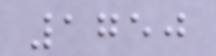1750
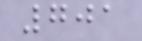701
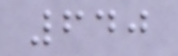640
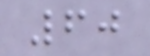60
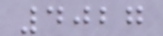4027
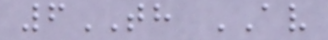6TH AV
